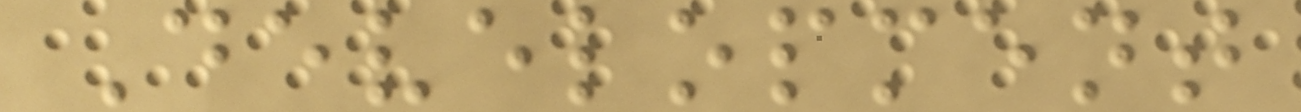Development
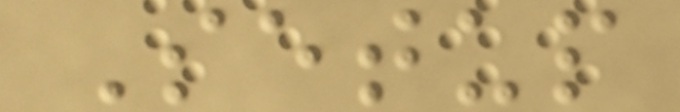Setup
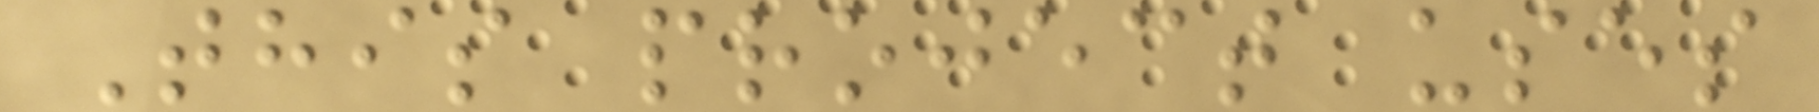This project uses
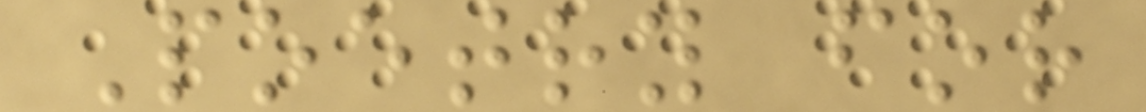Poetry for
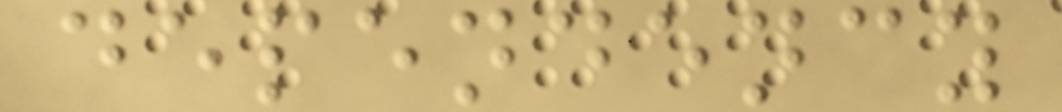dependency
